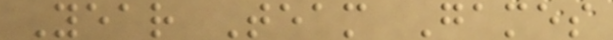Year Team Games
